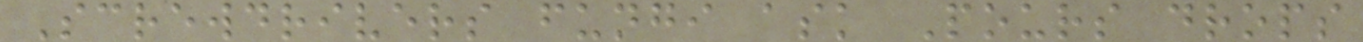Screwdrivers fungi ask Pours drops
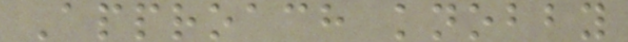Approach knobby
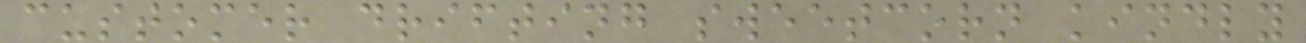customer drifting sweetcorn kindly
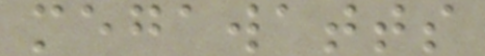megawatts
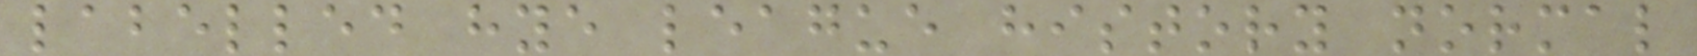labelled hye league history normal
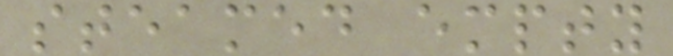steamed empty
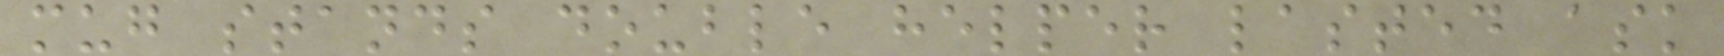mug stands double helper lasted ask
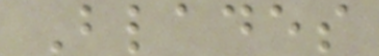Blades
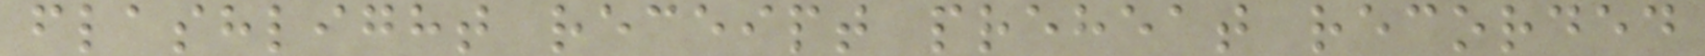flashlight receipt preheat recorded
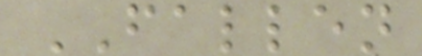FALLEN
